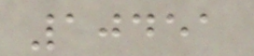10451
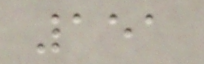151
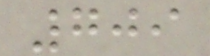709
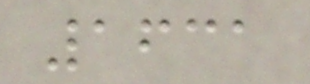1631
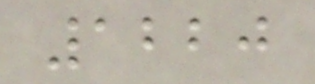1220
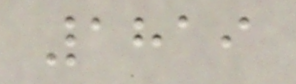1819
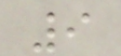9
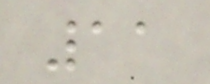11
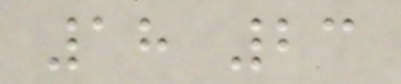18 23
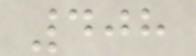408
